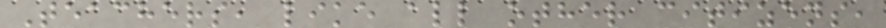Teachers, like all other citizens,
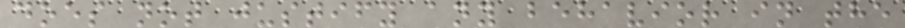does not justify any behavior in the
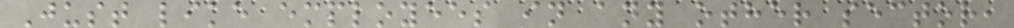Just like employees in any other sector,
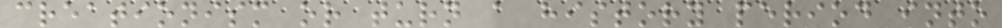creationism or turn a history period into
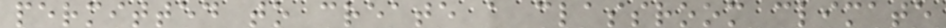permitted to create a classroom climate
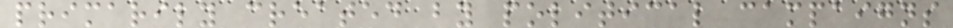primarily created by political campaigns
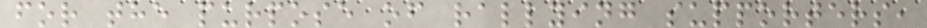for the purpose of rallying supporters,
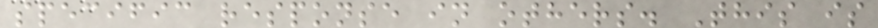specific response in others. This is
